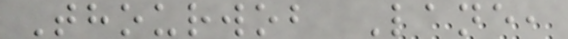Thourwob Lane,
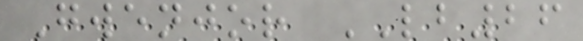Gwenjor LB26
